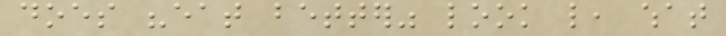does "eat better" look like, what
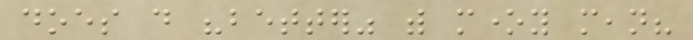does do "better" with money mean?
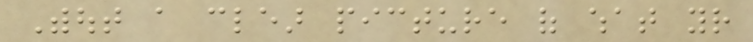Without a clear picture of what your
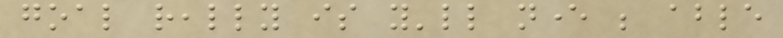goal really is you'll never be able
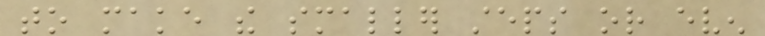to make the smaller steps or even
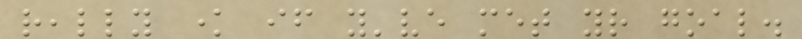really know if you've met your goal.
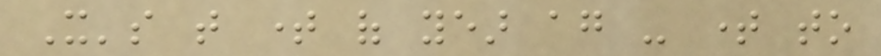It's that time of year again - time to
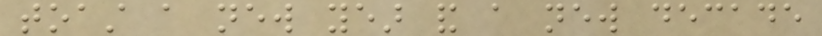toast a new year and a new decade
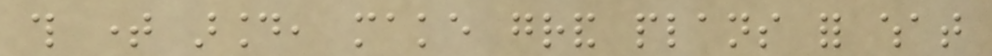this time around, make grand plans for what
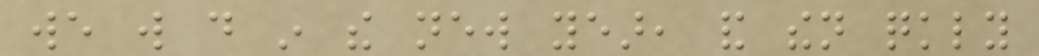we will do in the new year, and then quickly
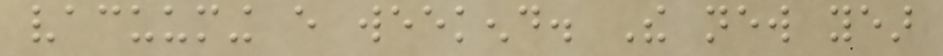vacuuming every weekend. The new year
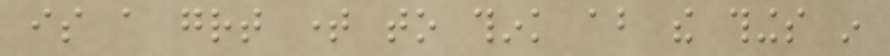is a great time to think about the things in
